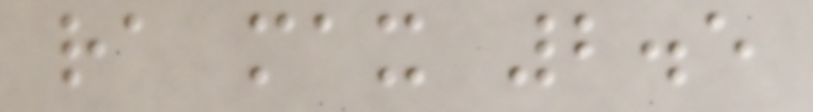ra max 2.5
